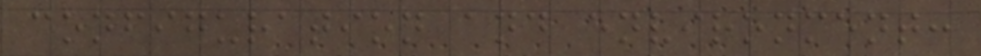configuration and environment:
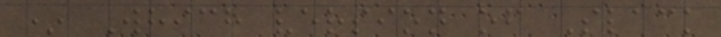* Which version of Slack
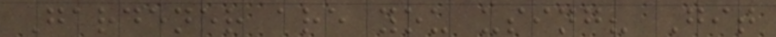Gardener are you using? Git
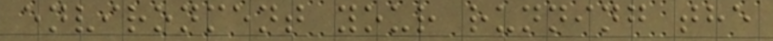environment your running the
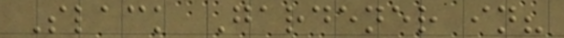Slack Gardener in?
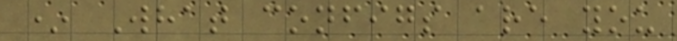* What configs are you
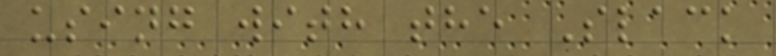using with the Slack
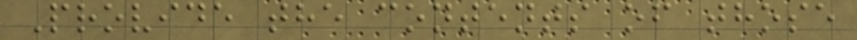Provide the contents of those
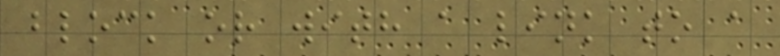block or with a link to a
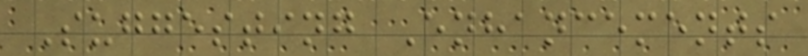Suggesting Enhancements
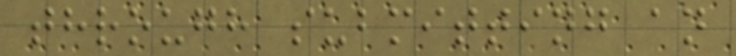through submitting an
